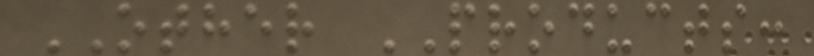OTHER PRODUCTS:
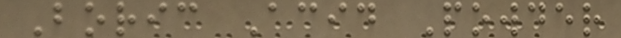Boric Acid Powder
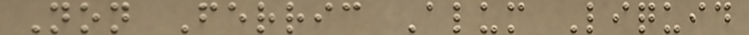Non Ferric Alum Liquid
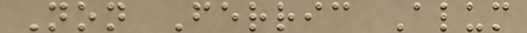Non Ferric Alum
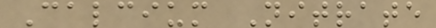Calcium Nitrate
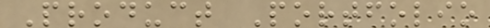Product Portfolio
